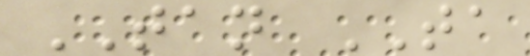TAN TA
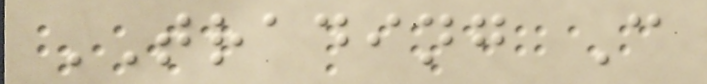TRADING C
